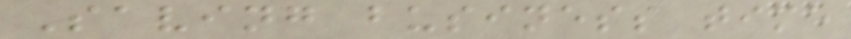Saving business time
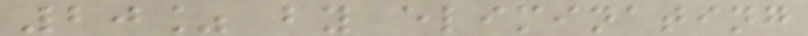20% by eliminating
